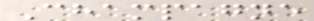Champagne
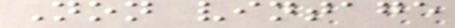Non vintage
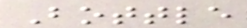Bottle
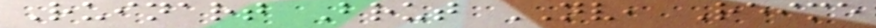Ruinart Brut NV, Reime
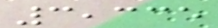3,335
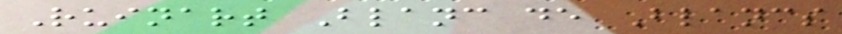Ruinart Blanc de Blancs
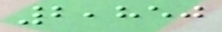2,850
